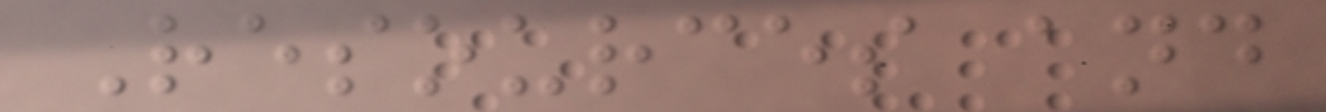Resources and
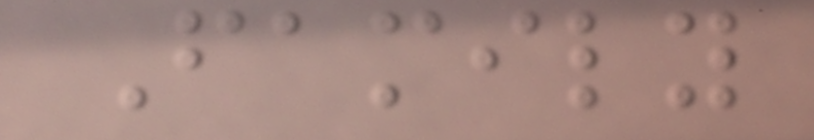Family
